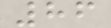86
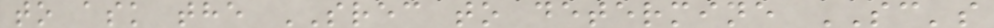to ask the SREC to determine SC's
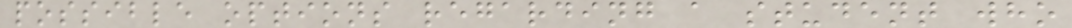possible options regarding a student who
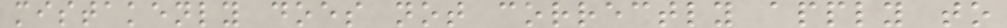mistakenly does not correctly apply to
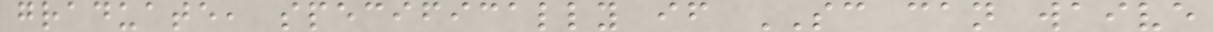graduate, specifically if SC can waive
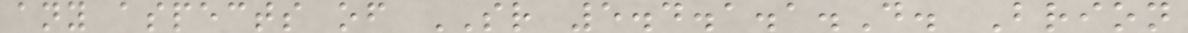any aspects of SR 5.4.1.1.D. Brion
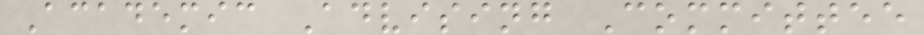Academic Advising Committee
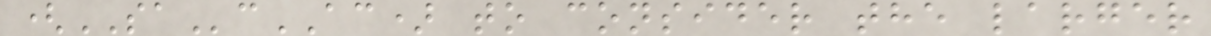(SAcAC) to consider the larger
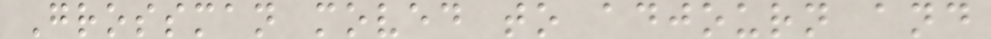Grossman moved to adjourn and
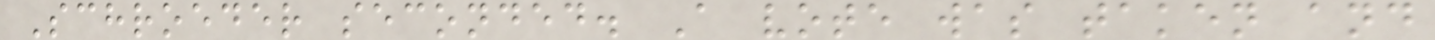Schroeder seconded. A vote was taken and
